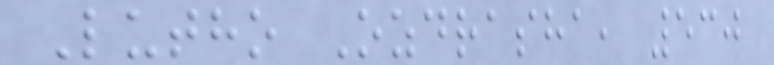Lutho Ozdrasha, 530
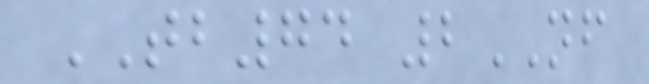TB74 2NF
